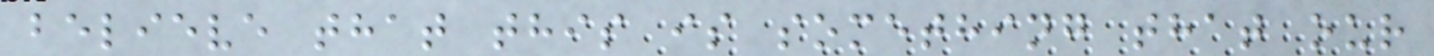believe that this is something that our
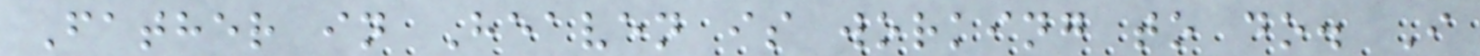Father in Heaven is working to do. I
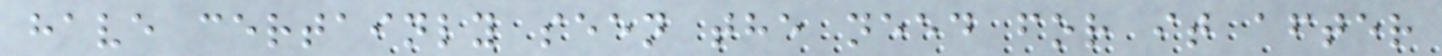have certainly seen the need for it after
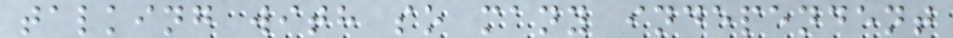talking with so many independent
